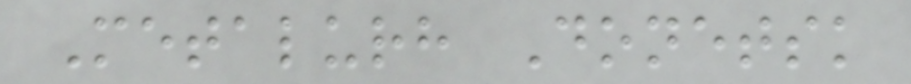Metalurh Donetsk
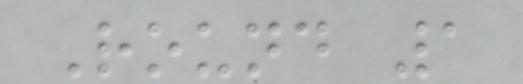Round 1
